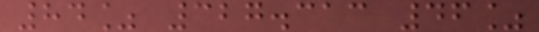84% 327.313 46%
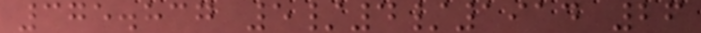375.837 5/4/1914 26
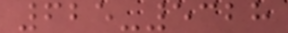625-5328
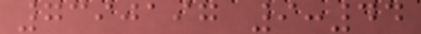7390197 9:44
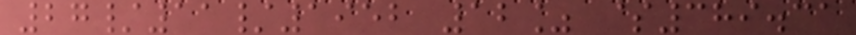27/11/1952 12% $389.31
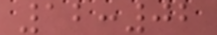12:02
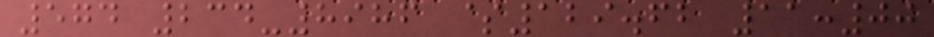574 234-8986 $129.62 11:00
